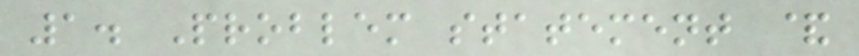1. Problem statement &
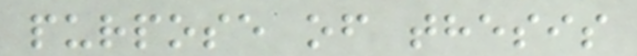purpose of thesis
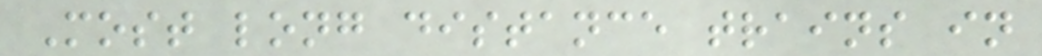Most long distance trains in
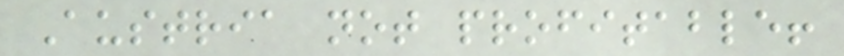Austria not profitable!
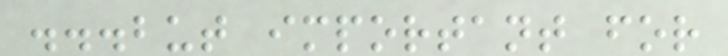...but important for
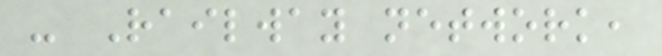- Railway network,
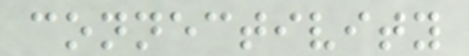connectivity
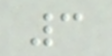3
